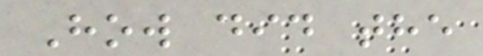How did the
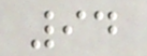94
